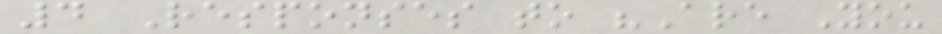4 Responses to "Are You
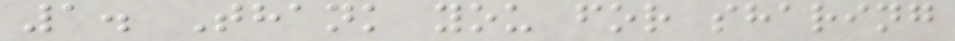1. Thank you for sharing
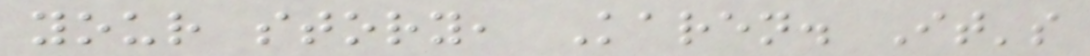your story, Karen. It's
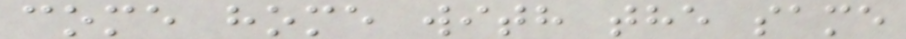come home with the same
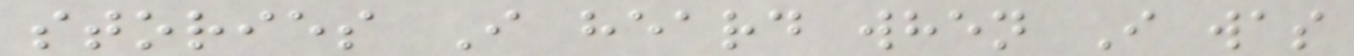stories I heard when I was
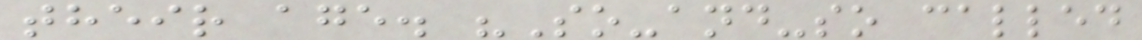their age. "So-and-so called
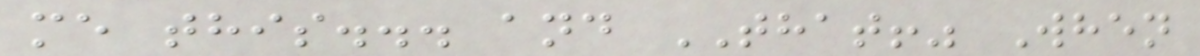me this... and THAT!" When
